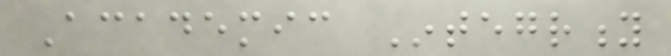Academic Integrity
